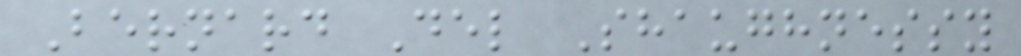Bernard Del Shaughnessy
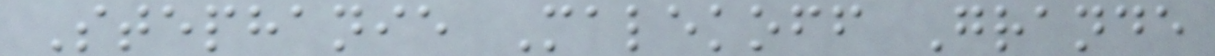Stephanie Malekoff Grande
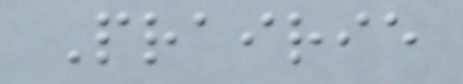Prairie
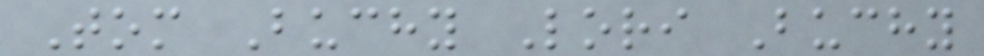Tom Buchy Lori Buchy
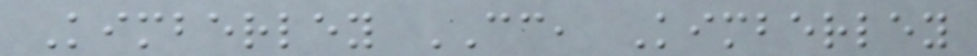Kimberley CC, Kimberley
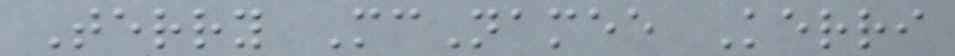Terry McNamee Kerri
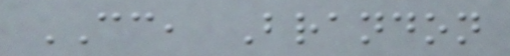CC, Brandon
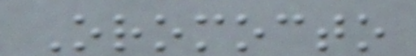Oromocto
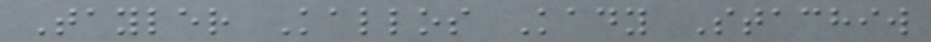Tayler Kallos Kady Stachiw
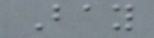Bay
